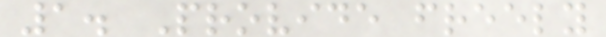1. Provide freely
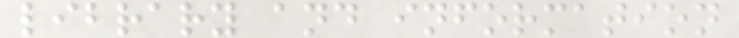library and information
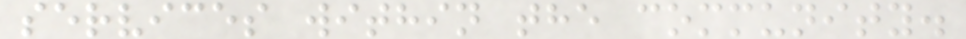services within the community.
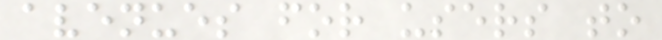avenues for users to
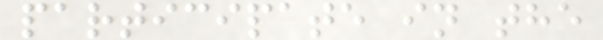participate in the
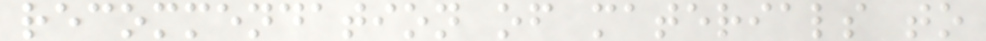recommendation of materials to
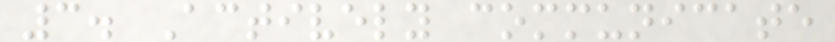3. Actively communicate
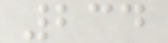234
